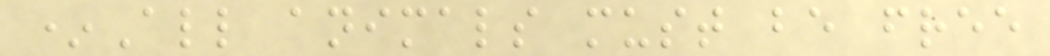*All animals must be free
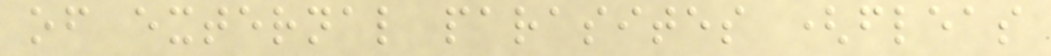of external parasites (fleas
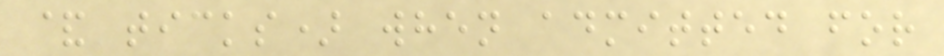& ticks) when admitted for
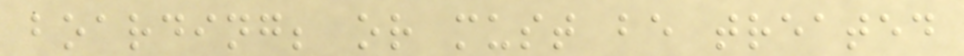boarding; or must be treated
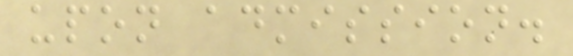upon admission.
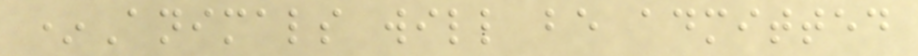*Animals will be admitted
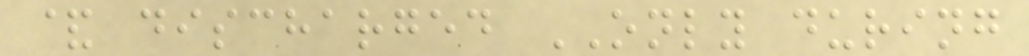& discharged ONLY during
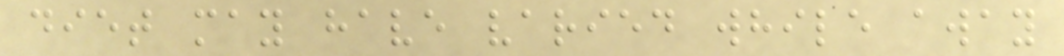diet may have varied while away
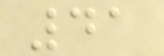41
